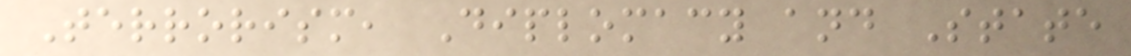Terrorism, Diplomacy and State
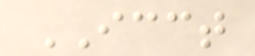ICCT
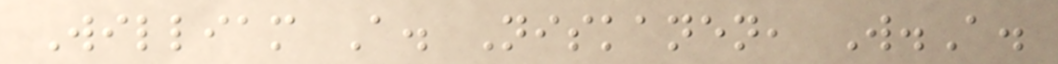William A. Niskanen, W.A.
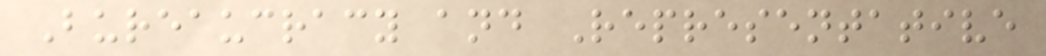Bureaucracy and Representative
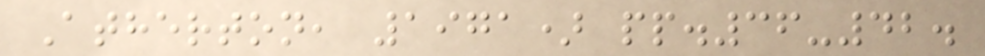Atherton, 1971) pp.36-42.
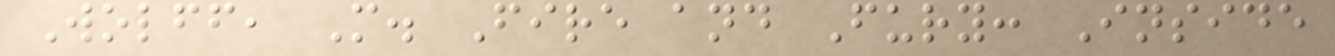Wolff, M. Fire and Fury: Inside
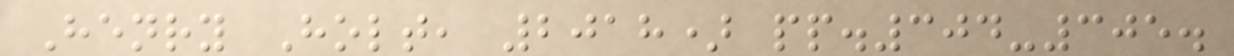Henry Holt, 2018) pp.304-305.
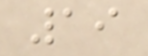19
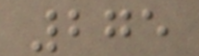275
